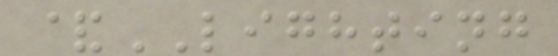&LIGHTING
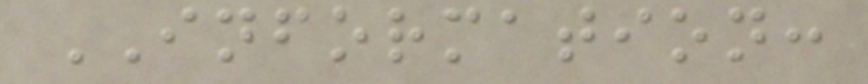INFORMATION:
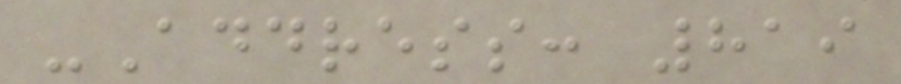-Address: 819
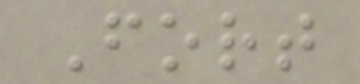Fort
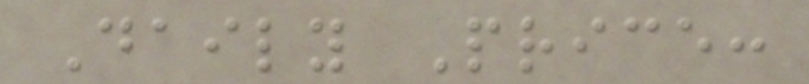Daily Price:
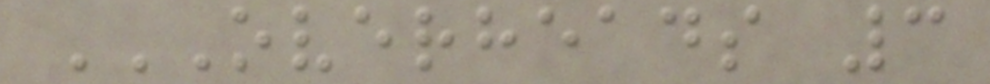OVERHEADS 3
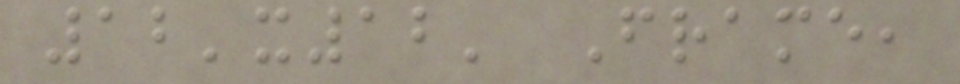12'x12' Frame,
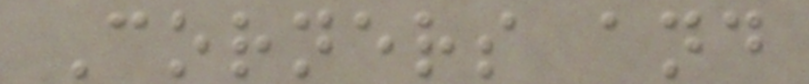Corners and
